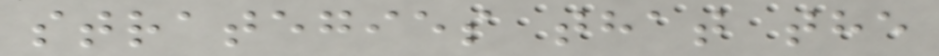strategies that the
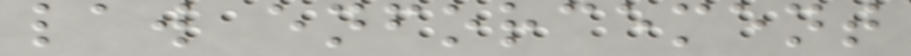law enforcement
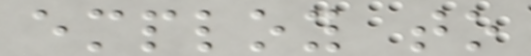employ to
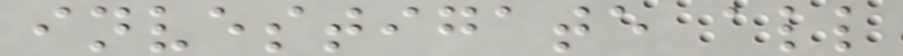investigate all
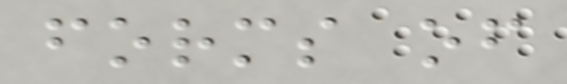forms of
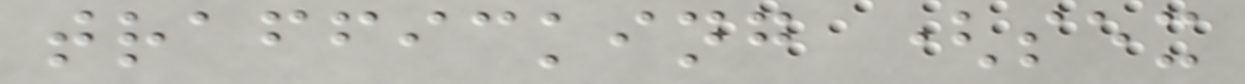trafficking (sex
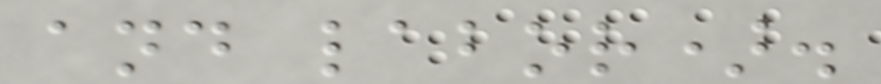and labor).
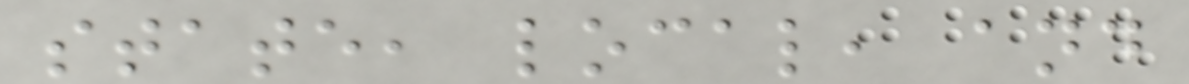state, local, and
